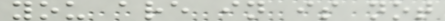you are in is not
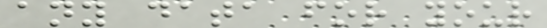any data for your
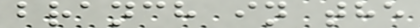branch in the
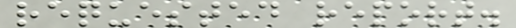requested report.
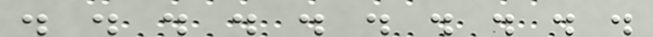. . . . . . . . . .
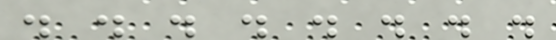. . . . . . . .
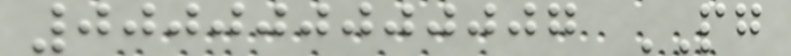000000000007 PG
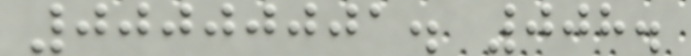00000001. 008.
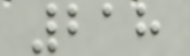218
